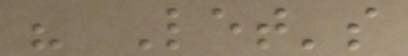" Let's
